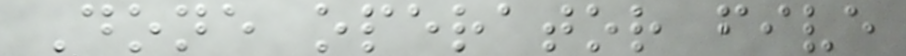Done operator five
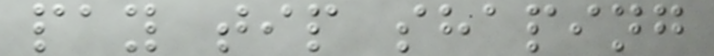pay tip shaping
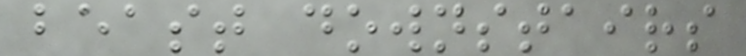beast downstairs
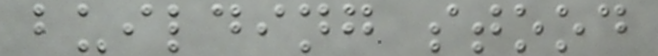building stood
